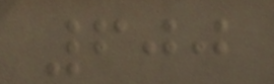600
